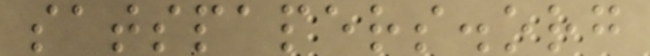satspapers.org
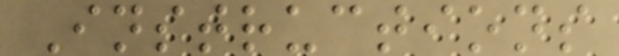Instructions
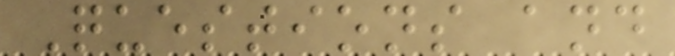Questions and
